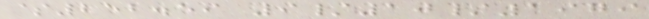$252.59 9/10/1979
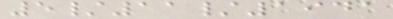5/11/1941
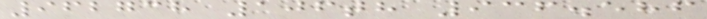962738 106th 936.586
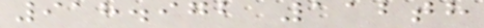918.972 112th
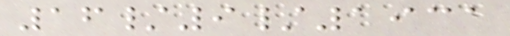16/9/1931
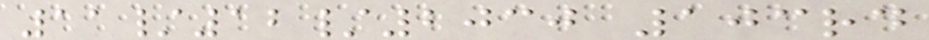11/12/2030 103rd
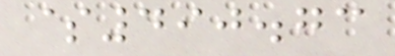$490.73
